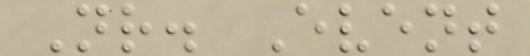Nr. Event
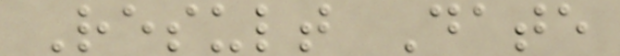Result Date
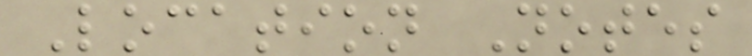Location Notes
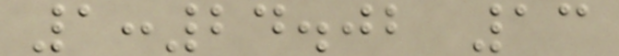1:24.02 13
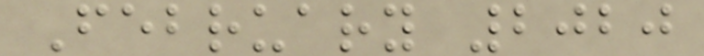February 2020
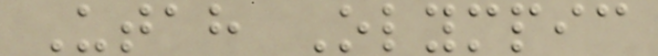Utah Olympic
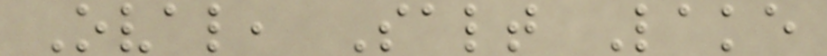Oval, Salt Lake
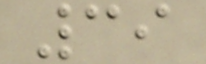39
